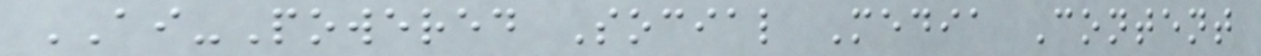AI-Powered Social Media Content
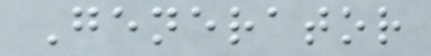Generator
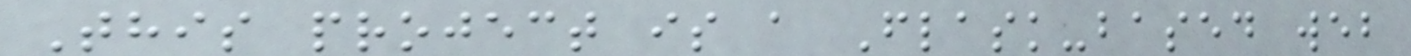This project is a Flask-based web
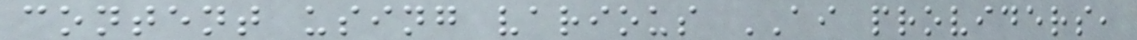content using various AI providers,
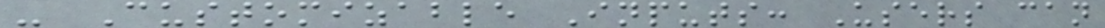- Customizable Inputs: Users can
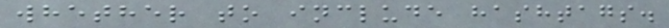whether to include hashtags.
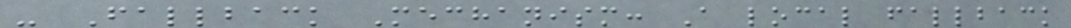- Fallback Mechanism: A local fallback
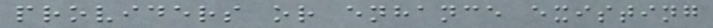providers or enhance existing
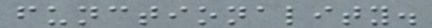functionality.
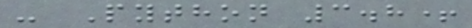- Python 3.8+
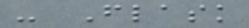- Flask
